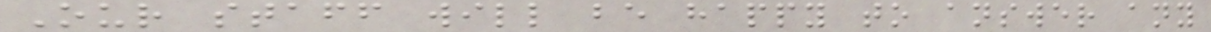Our staff will be happy to answer any
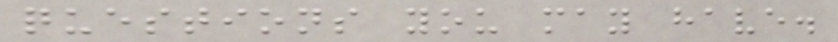questions you may have.
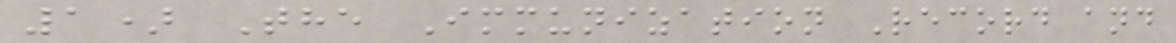1) The Immunization Record and
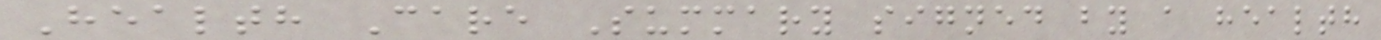Health Care Summary signed by a health
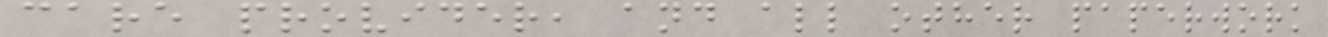care provider, and all other paperwork
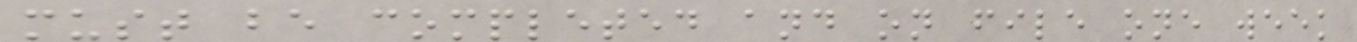must be completed and on file one week
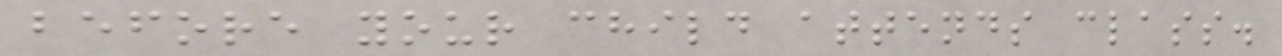before your child attends class.
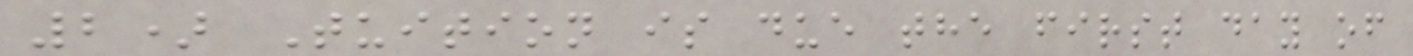2) Tuition is due the first day of
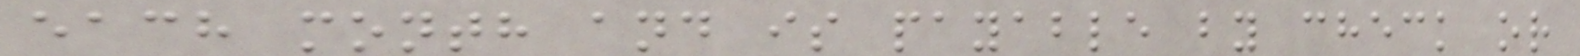each month and is payable by check or
